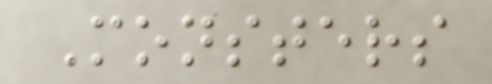Monsters
